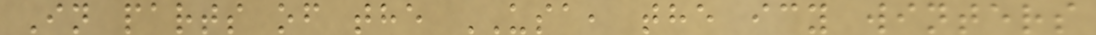In parts of the USA, the icy winters
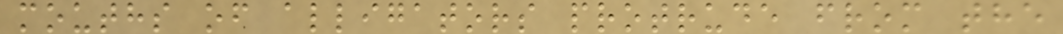mouths of alligators protrude from the
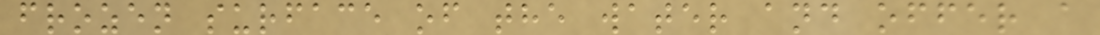frozen surface of the water and offer a
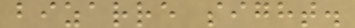bizarre sight.
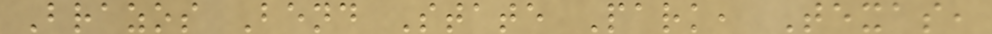Brazos Bend State Park, Texas,
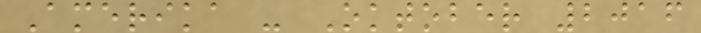Amerika - Oktober 2016
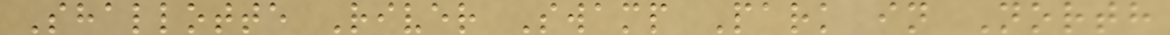Shallotte River Swamp Park in North
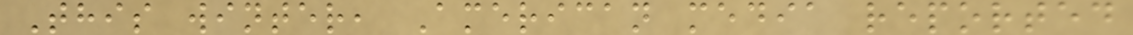This winter, American media reported
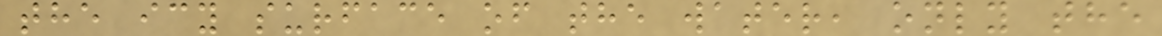the icy surface of the water, only the
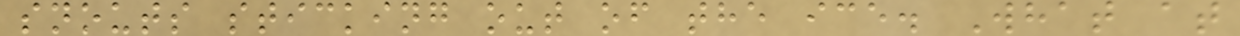snouts sticking out of the ice. What at
